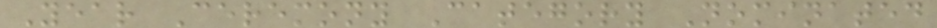Year Ceremony Category Nominated
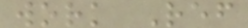work Ref
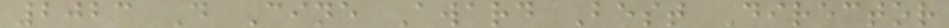2023 D Cine Award Best Director
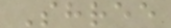Shree
